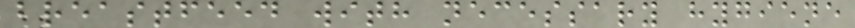breastfeed with necessary hygiene
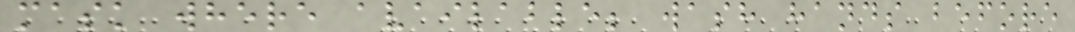mask where available; wash hands before
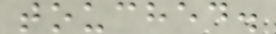touched.
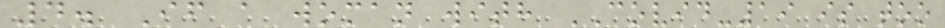4. If a woman with COVID-19 is too
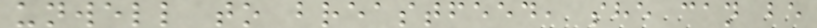unwell to breastfeed, she can be
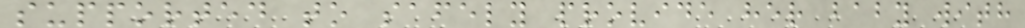supported to safely provide her baby with
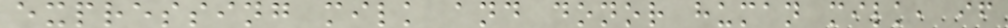expressing milk and donor human milk, if
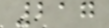217
